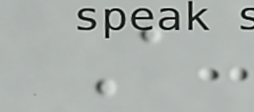A
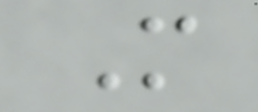M
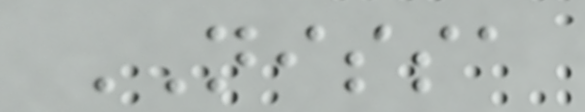NISSA
